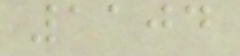1104
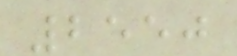2550
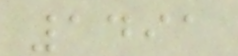1491
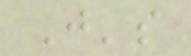J's
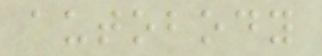autobody
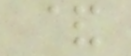&
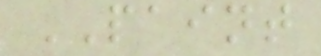PAINT
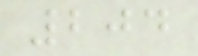204
